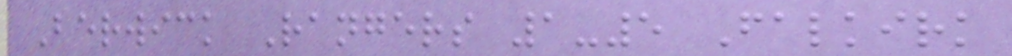Berwick Rangers 1-5 Falkirk
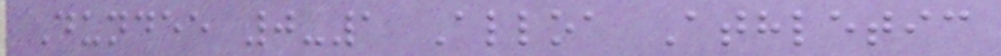Dundee 0-1 Alloa Athletic
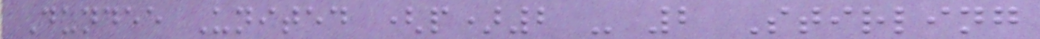Dundee United (p)2 - 2 Stirling
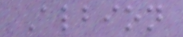Albion
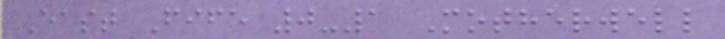East Fife 0-1 Motherwell
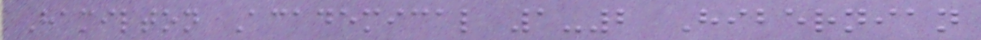Hamilton Academical 1-2 Hibernian
